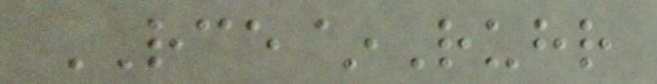RCE~Ruhr
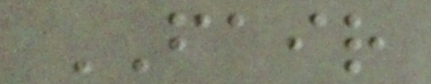FAIR
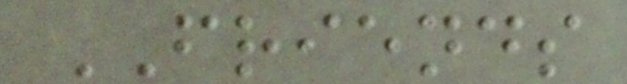FRIENDS
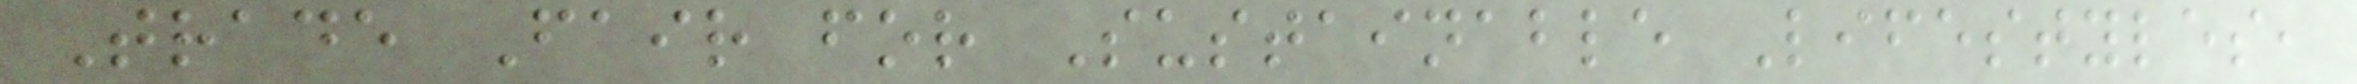Trade Fair for Sustainable Lifestyles,
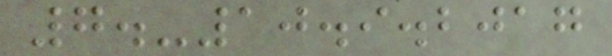7.-10.9.2017
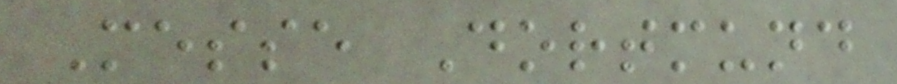Messe Dortmund
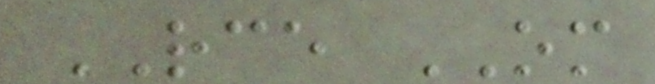RCE OM
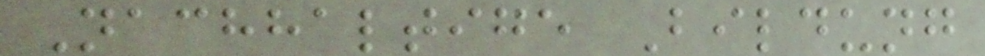Nachhaltige Bildung
